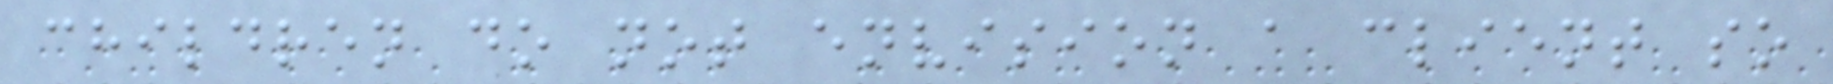children do not envision a client so
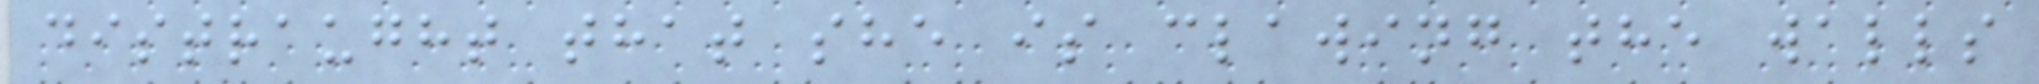distraught that she is clawing the walls
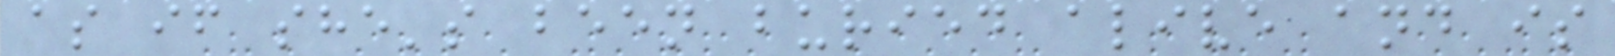as if she's been buried alive and is
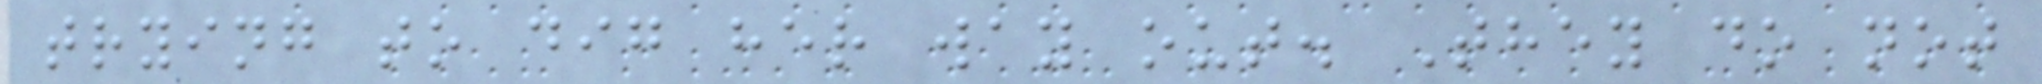trying to dig her way out. They do not
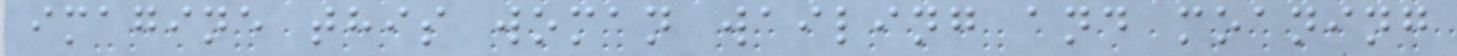imagine this woman wailing and moaning
